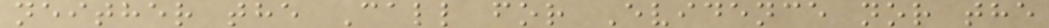neither the Call for Evidence nor the
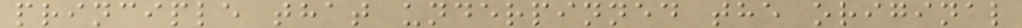principle that underpinned the original
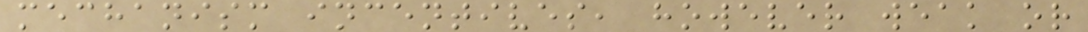mechanism incentives, however weak or
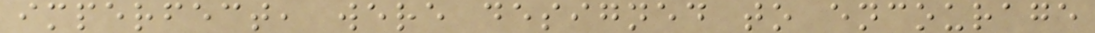imperfect, were designed to encourage
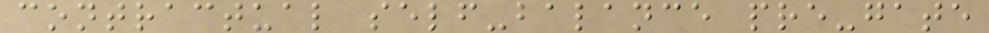contractual self-balance pre-gate
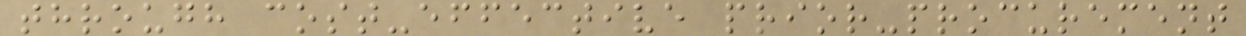through cost-effective prior-procurement
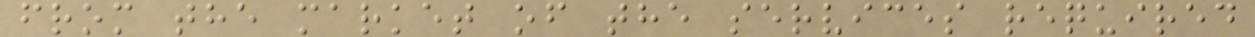from the market of the services required
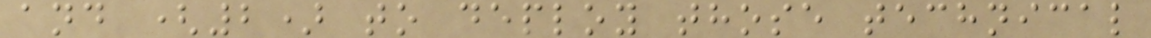and (2) to deploy those technical
